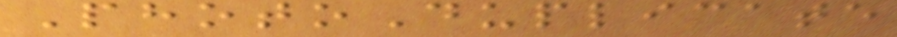PhotoDuplicate
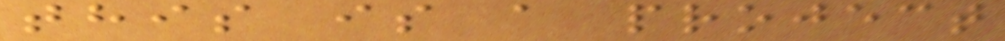this is a project
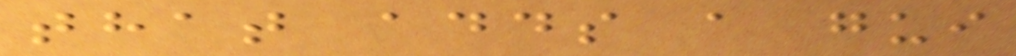that adds a gui
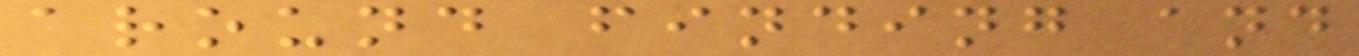around finding and
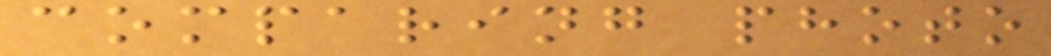comparing photo
